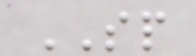SP
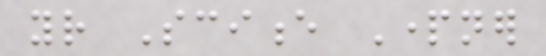your Science Partner
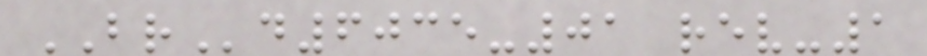BRd6035-01 rev-1
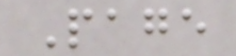Page
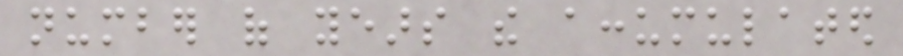number of years the accumulated
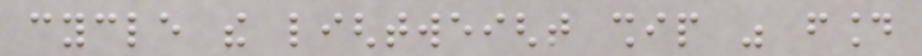cycle the lightweight ship was found
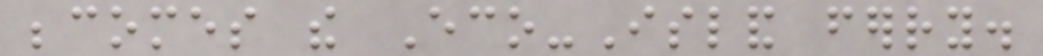becomes the Eco-Island ferry.
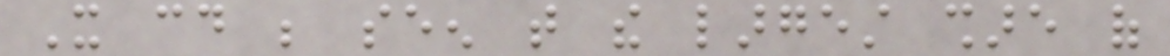It could be seen that the largest share of
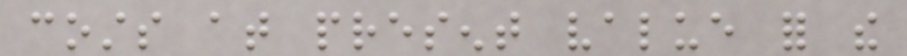costs at present value for the
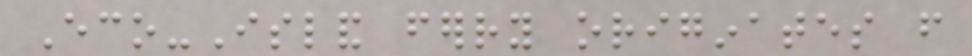Eco-Island ferry originates from
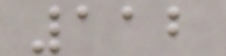112
